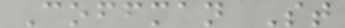Coffman St
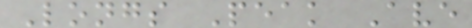Longs Peak Ave
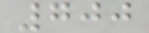700
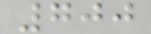700
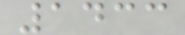1433
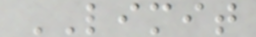LIMIT
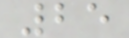25
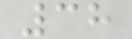38
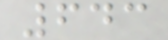643
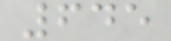645
